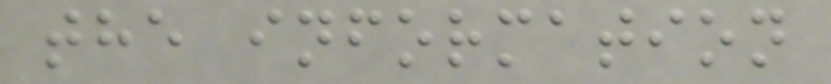the information
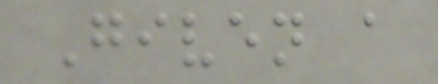Given a
